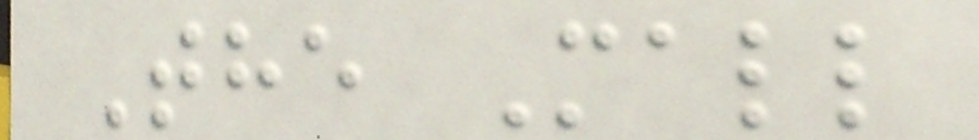The Mall
